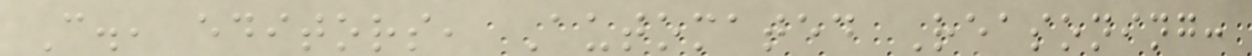C., editors, Automated Reasoning:
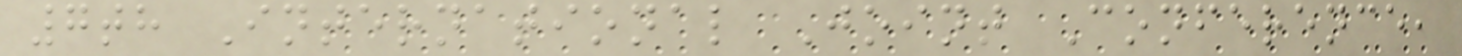7th International Joint Conference,
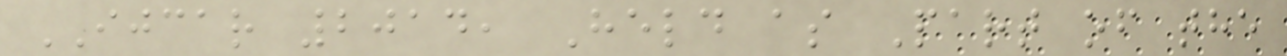IJCAR 2014, Held as Part of the
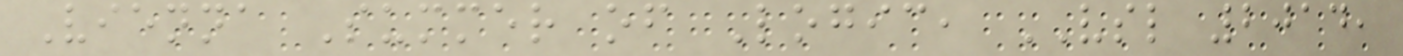Vienna Summer of Logic, VSL 2014,
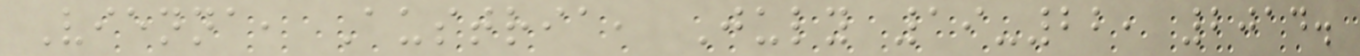Vienna, Austria, July 19-22, 2014.
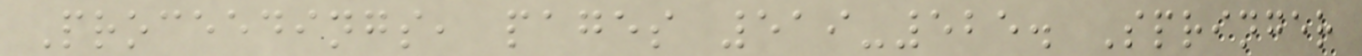Proceedings, pages 519-525. Springer
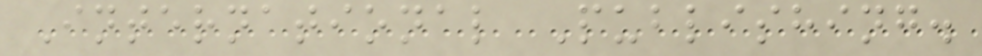International Publishing.
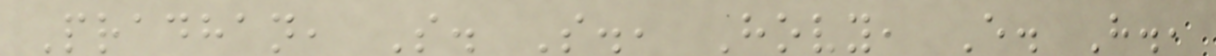Pradhan, S. S., Hovy, E. H.,
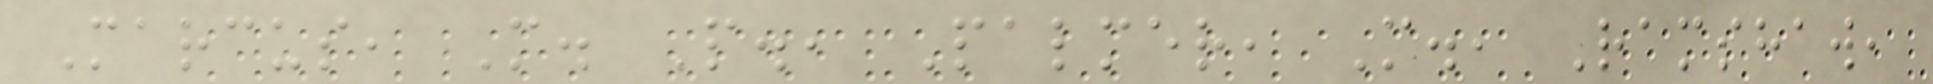Marcus, M. P., Palmer, M., Ramshaw,
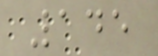145
